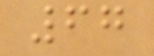67
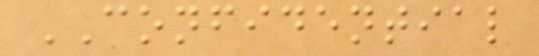CONFIDENTIAL
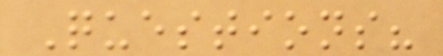Questions?
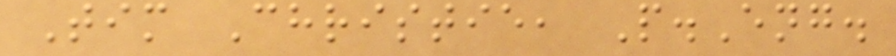Tim Christie, P.Eng.
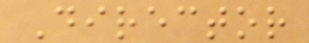Director
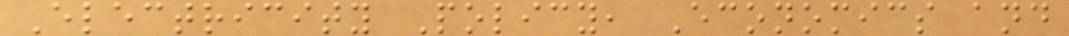Electricity Policy, Economics and
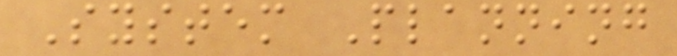System Planning
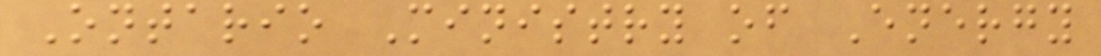Ontario Ministry of Energy
